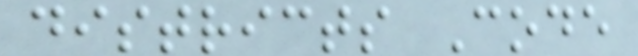districts Code
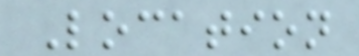Location
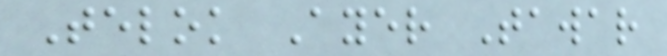Telok Ayer Tawar
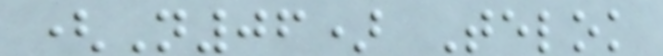(N06) Telok
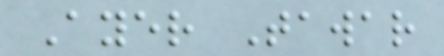Ayer Tawar
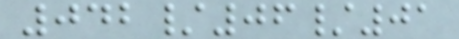042/06/01
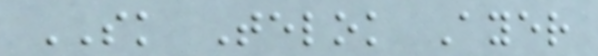SK Telok Ayer
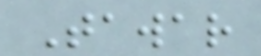Tawar
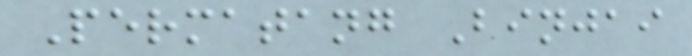Permatang Binjai
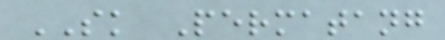SK Permatang
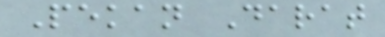Pekan Darat
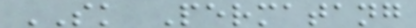SK Permatang
